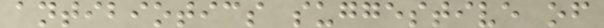antibiotics suggestive of
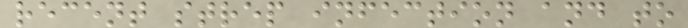recent strep infection and to
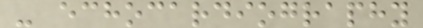- echocardiography
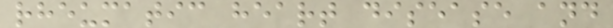rheumatic heart disease and
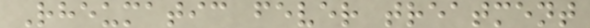Rheumatic fever treatment
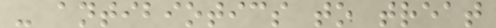- antibiotics to treat
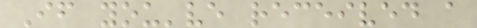If you've received a
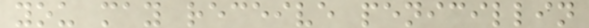you may receive penicillin
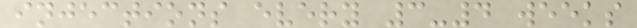injections every 3-4 weeks
